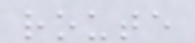route
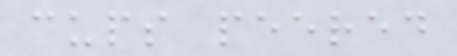cups peered
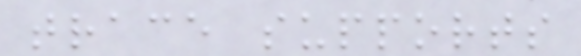trace supports
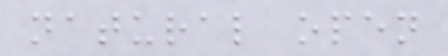natural open
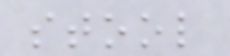stool
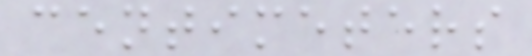centimeters
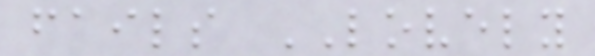fails LOVELY
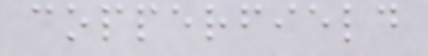copperfield
